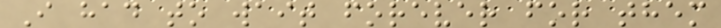I had to wait forever for them
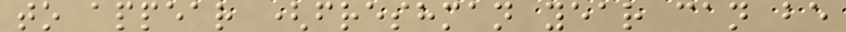to appear (freshman year can be
